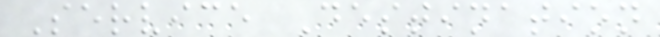Service Destination
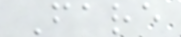Fare
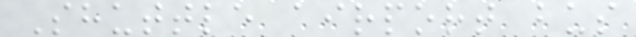Shuttle airport bus
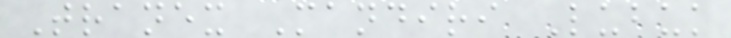Tranex Mandiri Lubuk
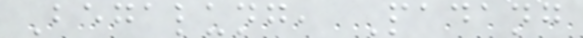Begalung, Padang
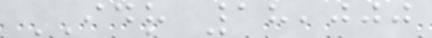IDR 18,000
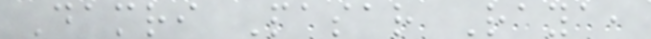Damri Pasar Raya,
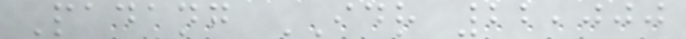Padang IDR 22,000
